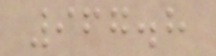967.8
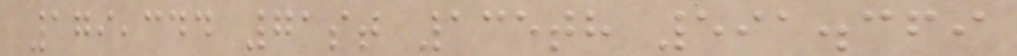179,344 71st 135th 591.369
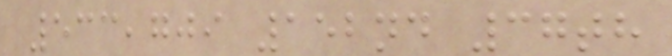533,709 152nd 37th
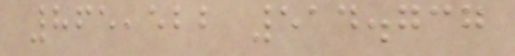865,522 514.737
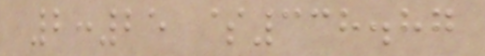2:25 $338.87
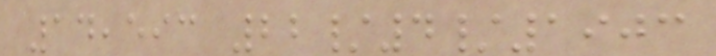14,593 22/4/1903
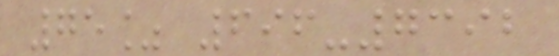75% 696-7392
